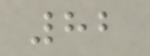82
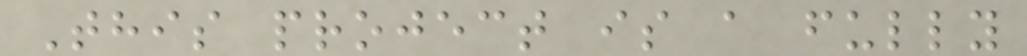This project is a fully
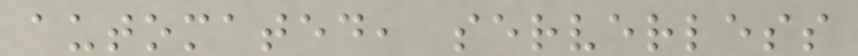automated, serverless
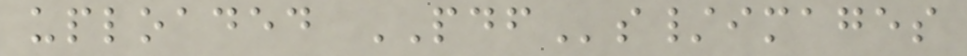uploaded PDFs/images
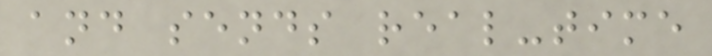and sends real-time
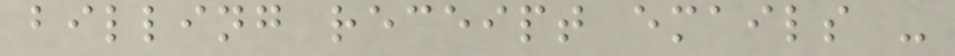billing receipt emails -
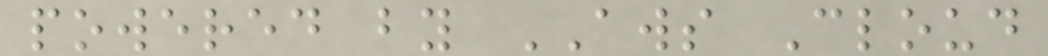powered by AWS Cloud
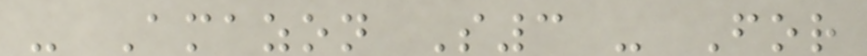- Amazon S3 - For
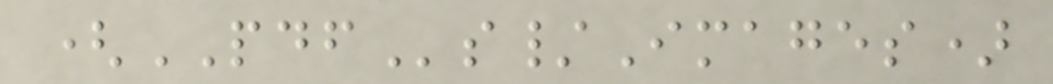(PDFs/Images)
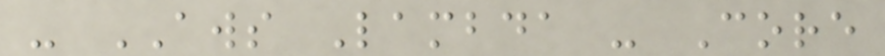- AWS Lambda - Core
